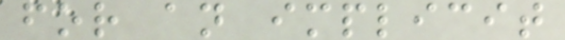for an implicit
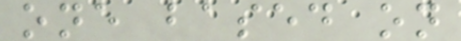one based on
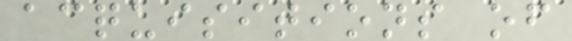acquisitions of
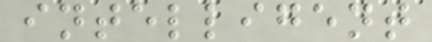intelligent
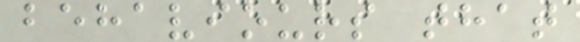behaviours that
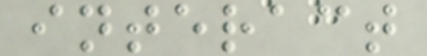interact
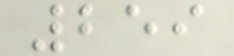259
